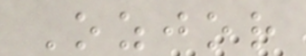Ozjor
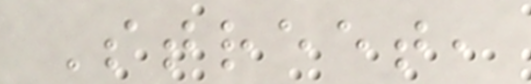Street,
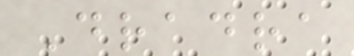Dradra
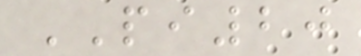PI20
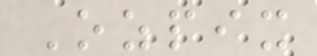Ozpix
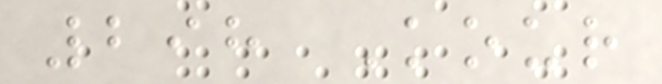298 Kour
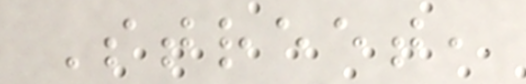Street,
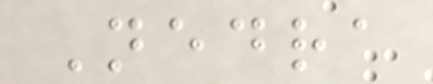Nedra
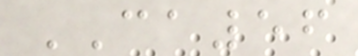CA56
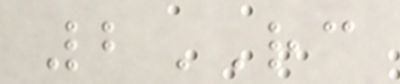2RC
